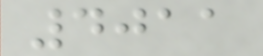4011
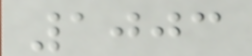1003
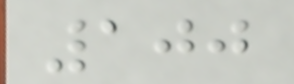100
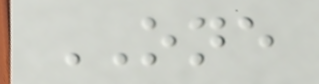ONE
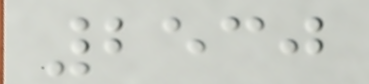2530
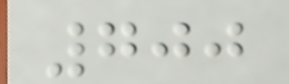700
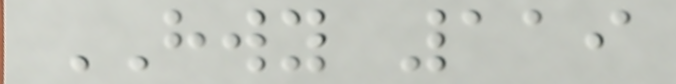HWY 119
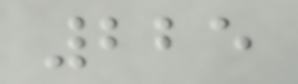225
